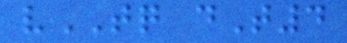vTQ dT4
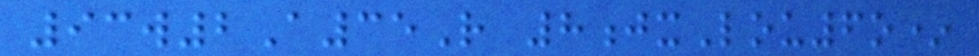93w2A35R 8jxLou6o*
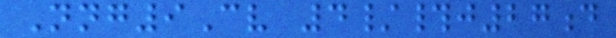Nng9Cv 4/#j27d
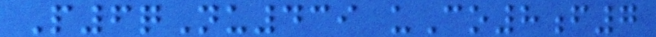P6qNu439 uCo8f7
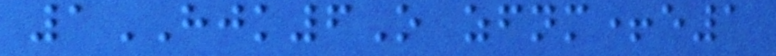1HJK6O zfnm+e1
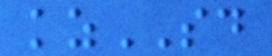kzSD
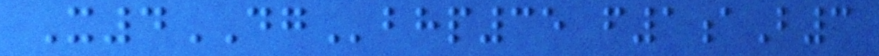X4DGbhp35 f1aB3
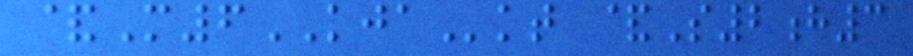&M6KJAkt &S2h3
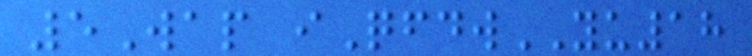5Wap iQfdwYU18
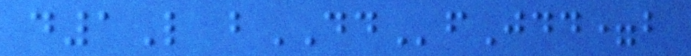d1L bDDfJdd=b
